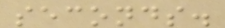seconds.
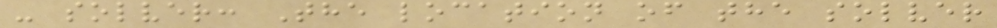- solver: The location of the solver
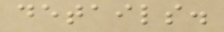details.
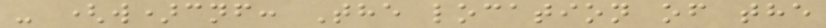- (w)cnf: The location of the
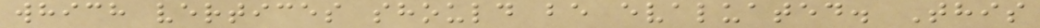which vertices should be evaluated. This
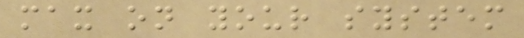max on your system
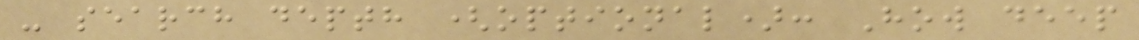- search depth (optional): How deep
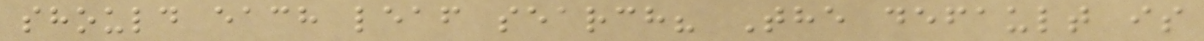should each leaf search? The default is
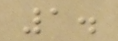1.
